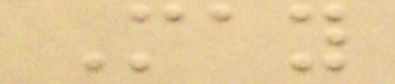May
